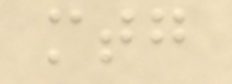mtg
